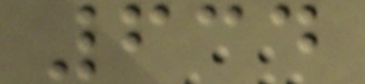634
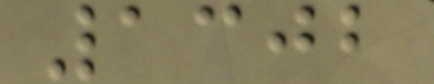1302
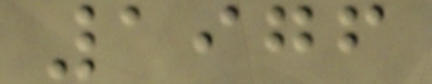1976
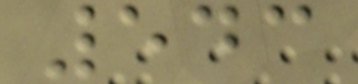543
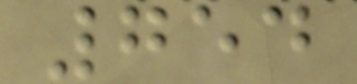754
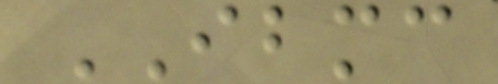IBMC
